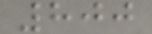800
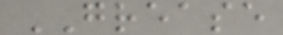GREASE
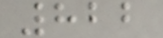822
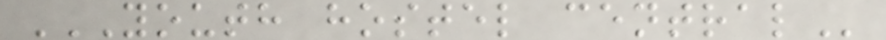YOUTH HOSTEL CENTRAL
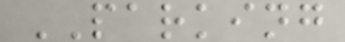PARKING
